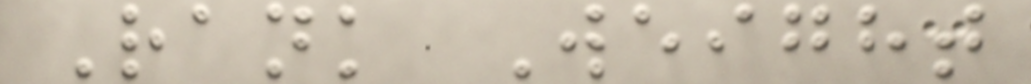Rank Weight
